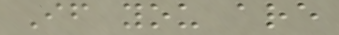If you are
